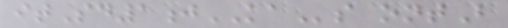itSd1jKAs ontB
